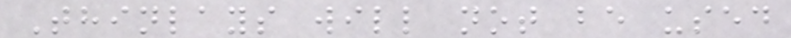Thinlays will not be used
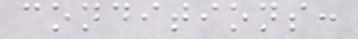conditions:
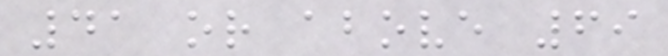41 or above 69
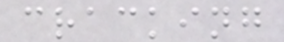cracking
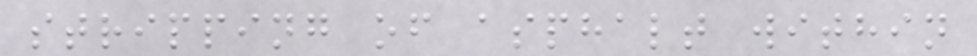stripping of asphalt within
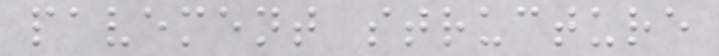pavement structure
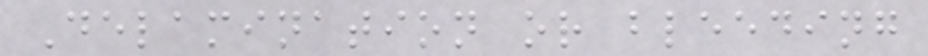Delamination or bleeding
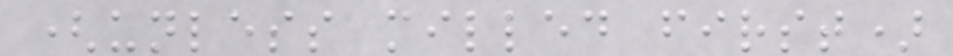(unless milled first)
